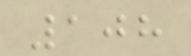108
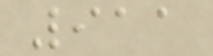911
